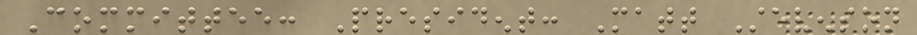Committee: President: Matt Stevenson
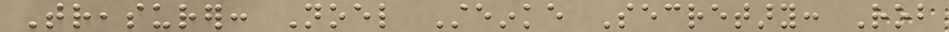Treasurer: Noel Steinke Secretary: Rob
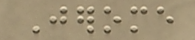Jerome
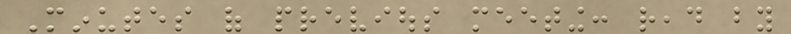Minutes of previous meeting: read by
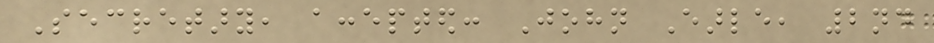Secretary, accepted: John Earle, 2nd
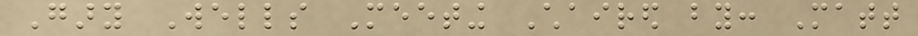Gary Wells Meeting Chaired by: Matt
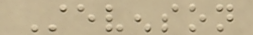Stevenson
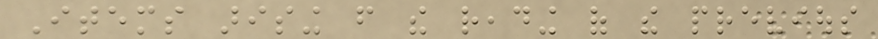Items arising from the reading of the previous
